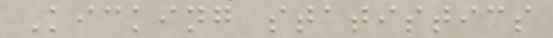Kicking statistics
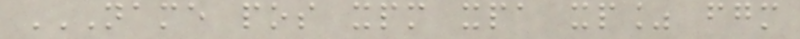NAME POS XPM XPA XP% FGM
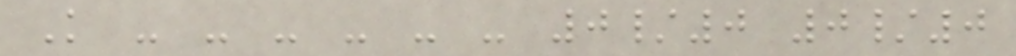K - - - - - - 0/0 0/0
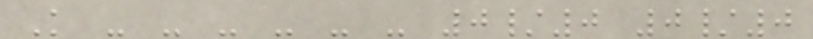K - - - - - - 0/0 0/0
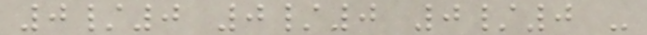0/0 0/0 0/0 -
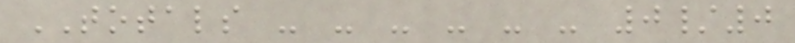TOTALS - - - - - - 0/0
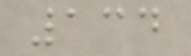134
